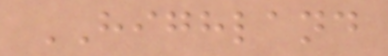HIGHLAND
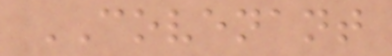COVENANT
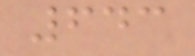643
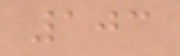103
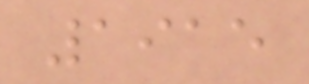1915
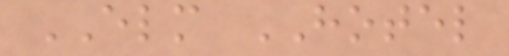ELM HOTEL
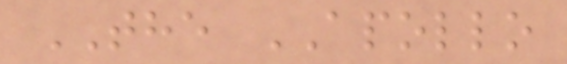THE APOLLO
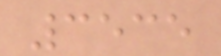3535
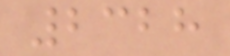2328
